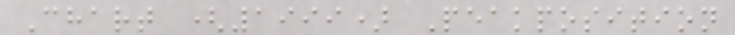Chart (1999) Peakposition
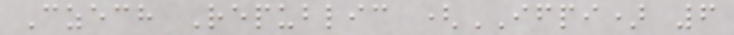Czech Republic (IFPI) 6
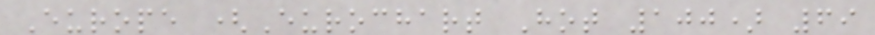Europe (Eurochart Hot 100) 69
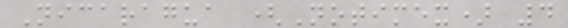Nicaragua (Notimex) 4
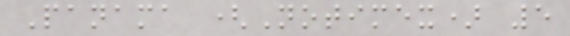Panama (Notimex) 5
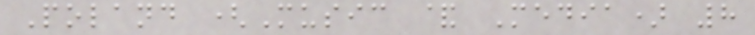Poland (Music & Media) 8
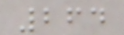264
